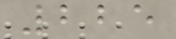225
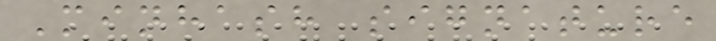Minhash signature
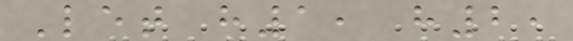Let h1, h2,
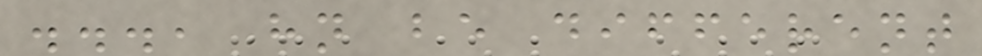..., hn be different
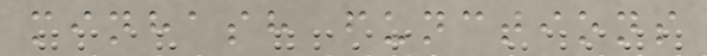minhash functions
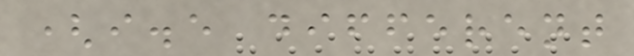(i.e different
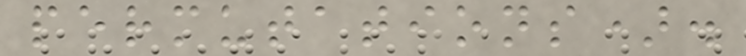permutations).
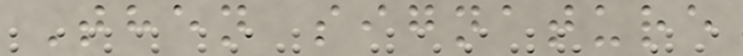Then signature
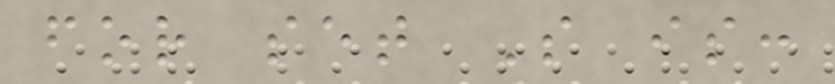for set S is:
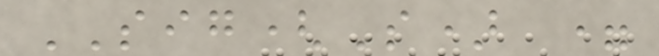SIG(S) =
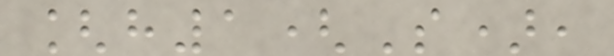[h1(S),
